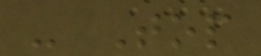- Top
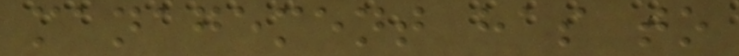management has to
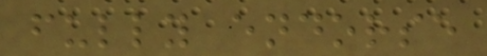fully endorse
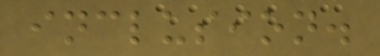inclusion.
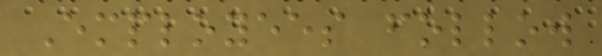Employees follow
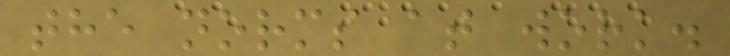the norms at work.
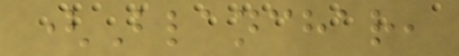(Blanchar,
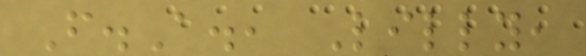F.A., Lilly,
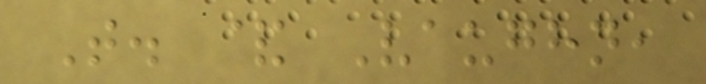T. & Vaughn,
